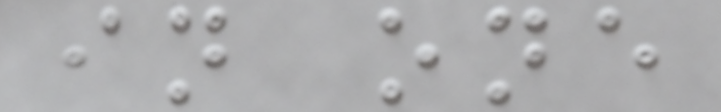in one
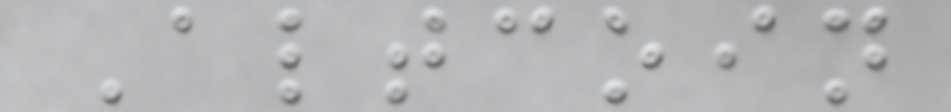Altcoin
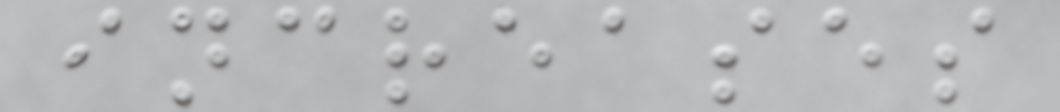increases
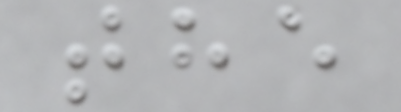the
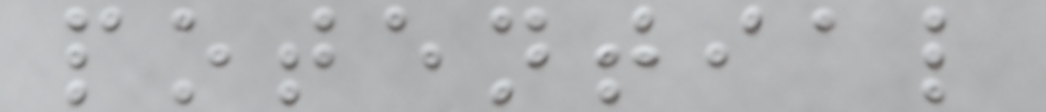potential
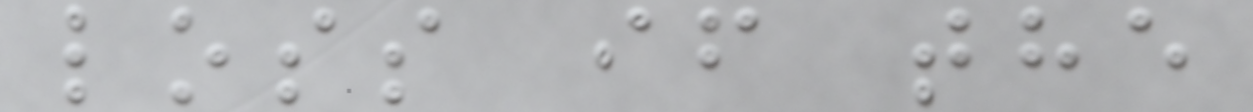loss if the
